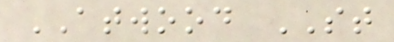ATWOOD ST
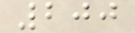200
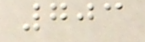703
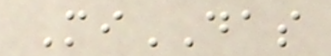MiDAS
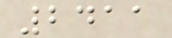2411
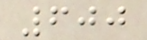600
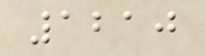1210
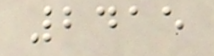2415
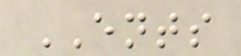ENTS
